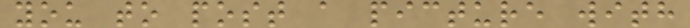you to post a picture with
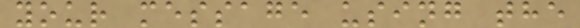your message using the
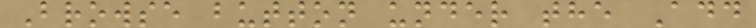Browse button under the Add
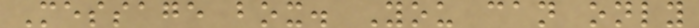Message box. You can only
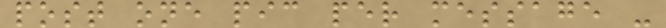post one pic per message -
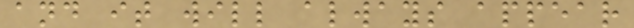and it will always appear
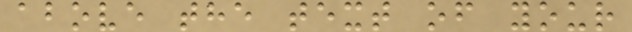above the text of your
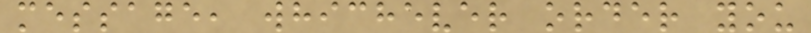message, whichever order you
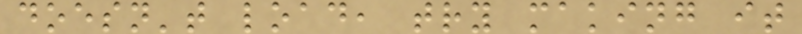doesn't load, try making it
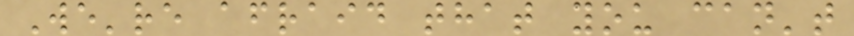We're afraid that you can't
